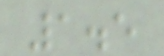1.5
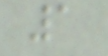1
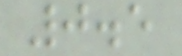0.5
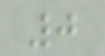0
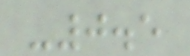-0.5
